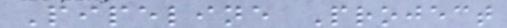Pipeline Project
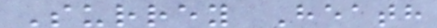Surrey Heath
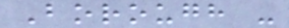Borough -
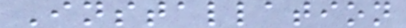Installation
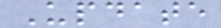Update
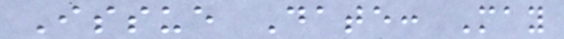Issue Date: May
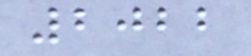2022
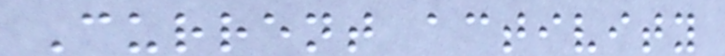Current activity
